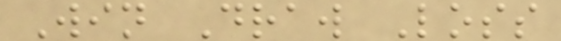Win Draw Loss
